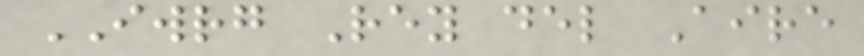IWRG Rey del Aire
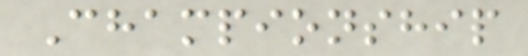Championship
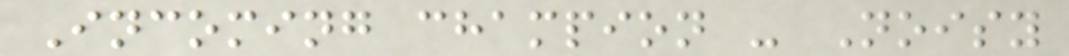Incoming champion - Noisy
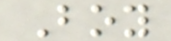Boy
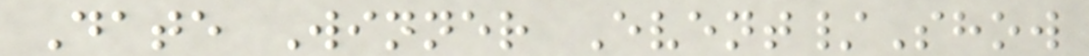Date Winner Event/Show
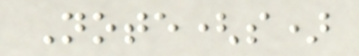Note(s)
